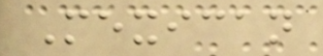Mexican
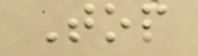Top
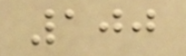100
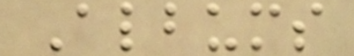Albums
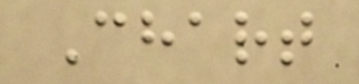Chart
